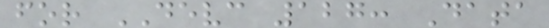for DEVC 127: Data
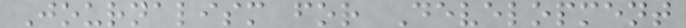Journalism for Development
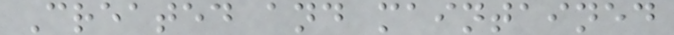Created and maintained
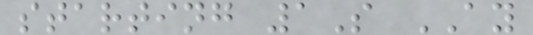starting 1S AY
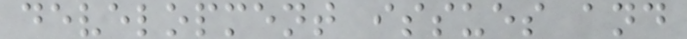development issues and
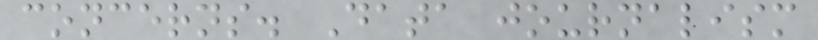concerns. Data journalism
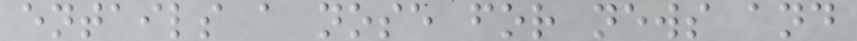entails a nose for news and
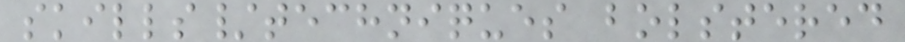skills/techniques bolstered
